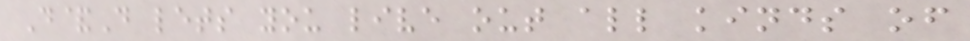D&D lets you live out all kinds of
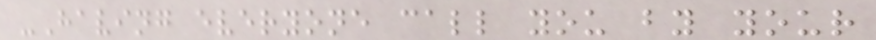-Having everyone call you by your
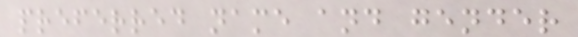preferred name and gender
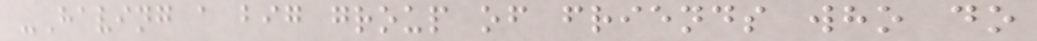-Having a big group of friends who do
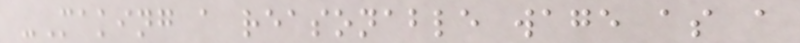-Making a reasonable wage as a
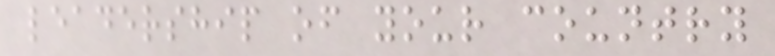leadership of your country
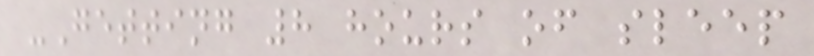-Getting 8 hours of sleep
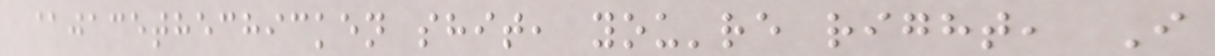@jacethechicken shit, you're right, I
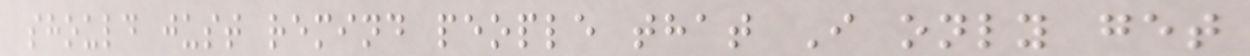should just remind people that I only get
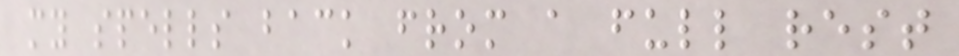my spells back from a full rest
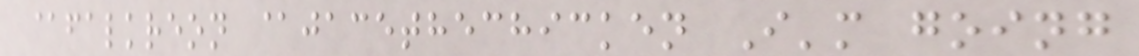@falkreon @jacethechicken I'm going
